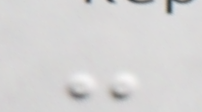-
